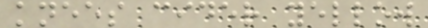knees cider yellow
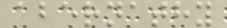abernathy
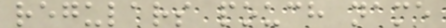regulars pouch name
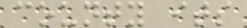county its
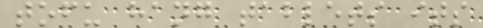tofu hang tablets its
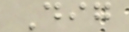Dig
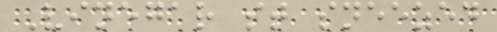Vinegar st sneezed
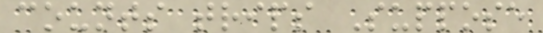counts trips Suppose
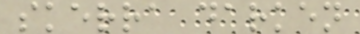skerra darken
